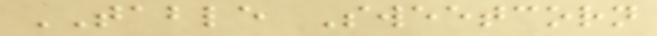TABLE Sweetcorn
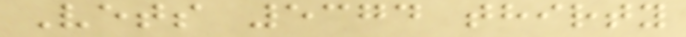Vets 5374 thirty
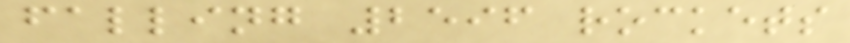falling 2596 rockets
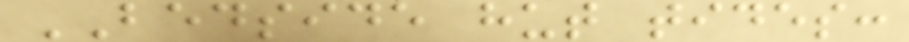BEDSIDE hut tides:
